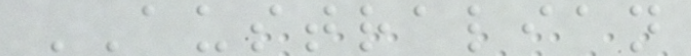AUSTRALIAN
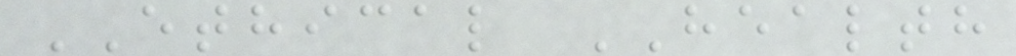ETHICAL HEALTH
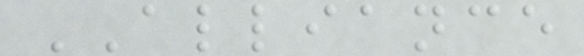ALLIANCE
